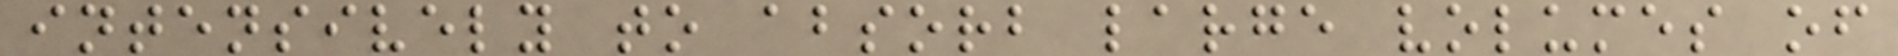intensively to absorb large volumes of
